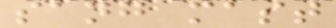sang mast
